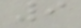9
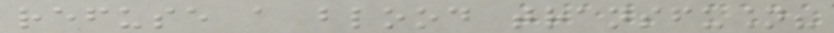refuse a blood transfusion?
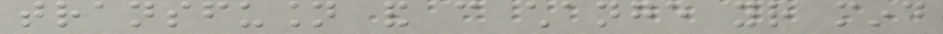transfusion and can change your mind
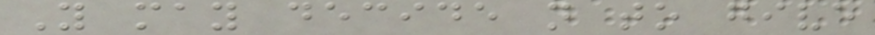You may decide not to give
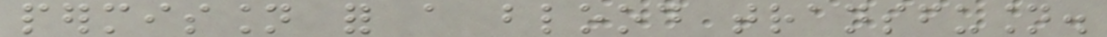permission for a blood transfusion.
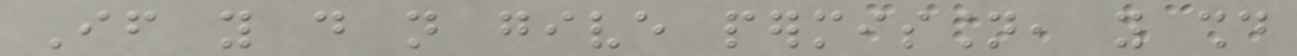If you do not give permission, you should
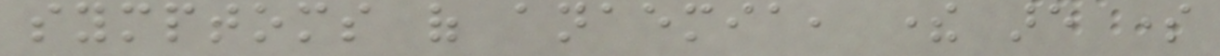symptoms of anaemia, there are some
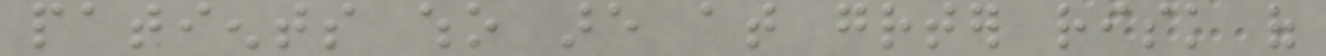patients who are at greater risk of
